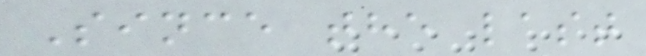Since the last
